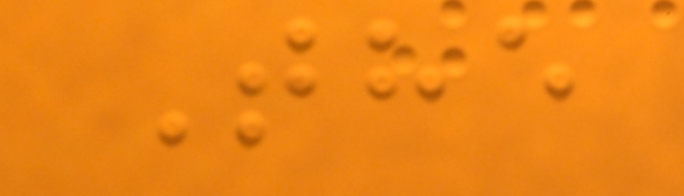The
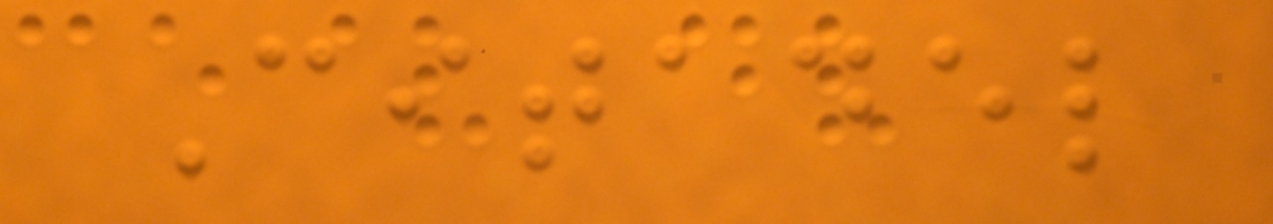Citadel
